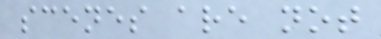scenes are not
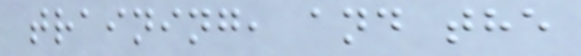training, and the
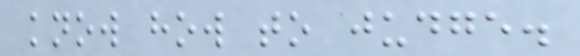know how to judge.
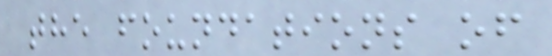the foundations of
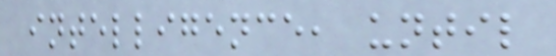intelligence, until
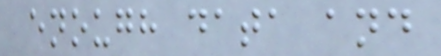enough data and
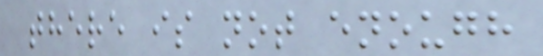there is not enough
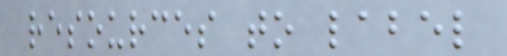resources to label
